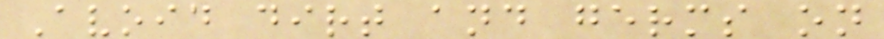Avoid dirt and germs on
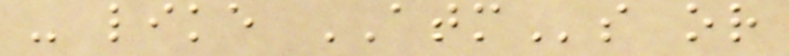- like ATMs or
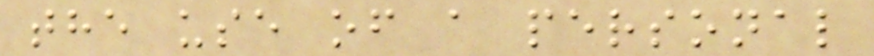the use of a personal
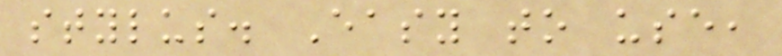stylus. Easy to use,
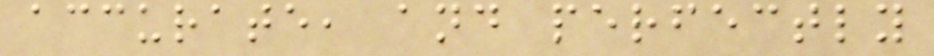accurate, and perfectly
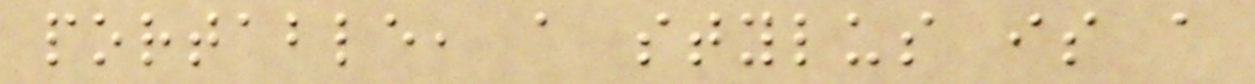portable, a stylus is a
